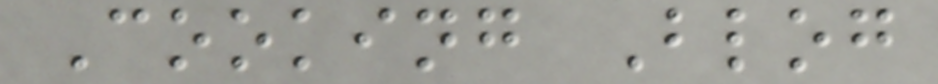Cooking Blog
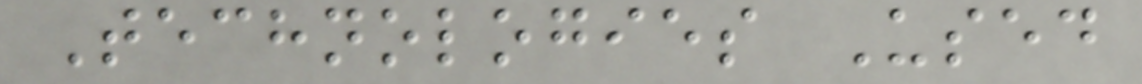Technologies Used
